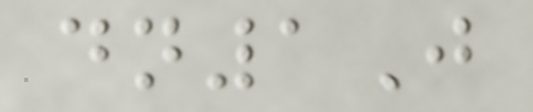dn1J
